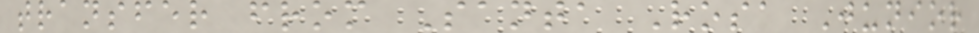transfer from Santa Rosa Junior
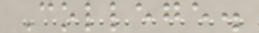College.
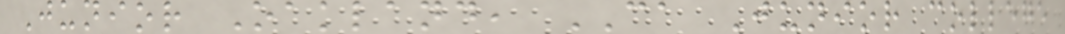Junior Oakland, CA Junior college
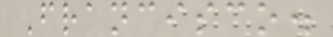Francisco.
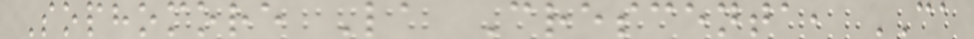Sophomore La Crescenta, CA
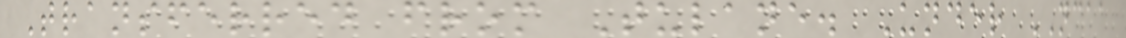Transferred from Tulane. Under NCAA
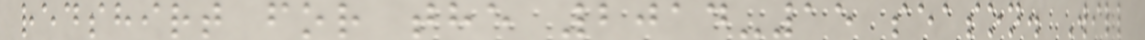redshirt for the 2014-15 season. Will
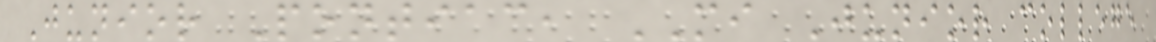Junior Pontiac, MI Junior college
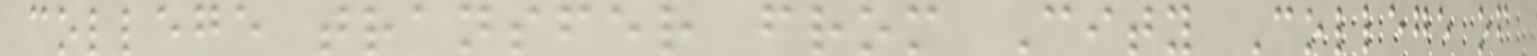college transfer from City College of
